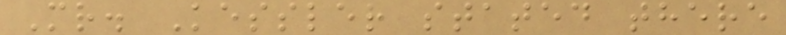Mr. Kessler stated there
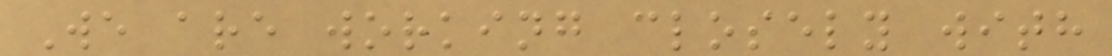We are working closely with
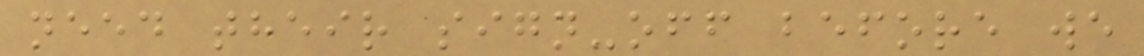need their sign-off before we
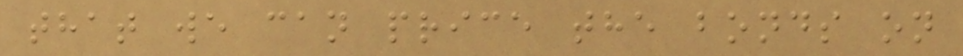that we can price the bonds on
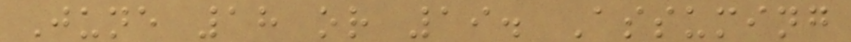June 18 or 19. Assuming
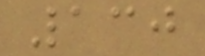130
